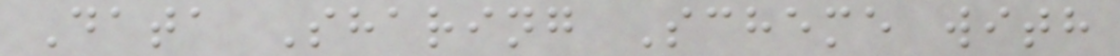Data Sharing Scheme with
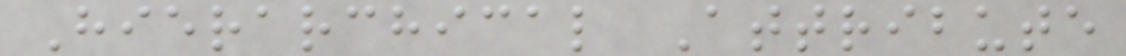Hierarchical Attribute
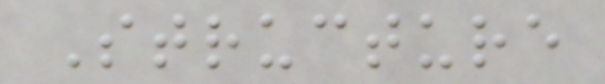Structure
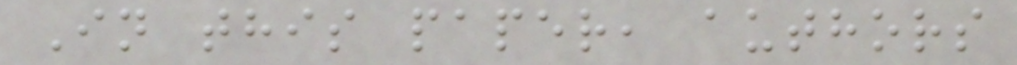In this paper, authors
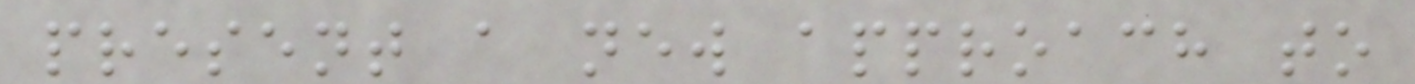present a new approach to
